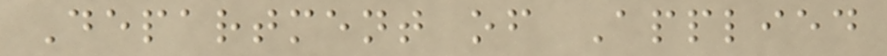Department of Applied
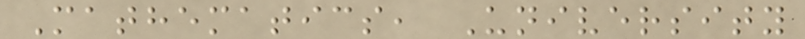Mathematics, University
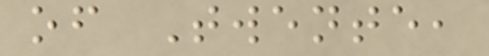of Twente,
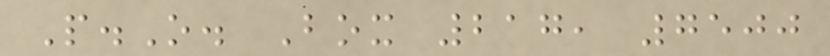P.O. Box 217, 7500
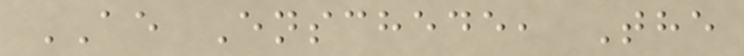AE Enschede, The
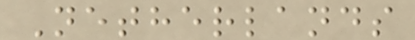Netherlands
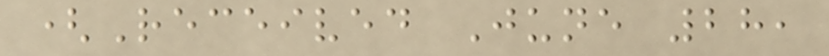(Received June 28,
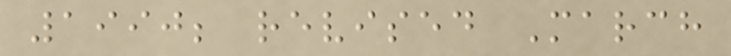1990; revised March
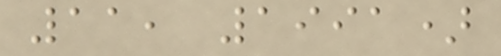11, 1991)
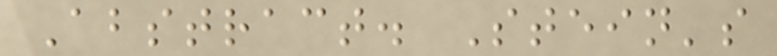Abstract. Stein's
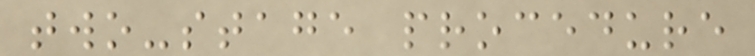two-stage procedure
